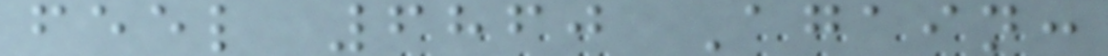feel 6860 Again:
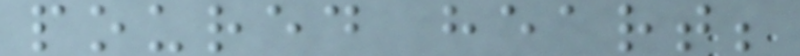poured heart;
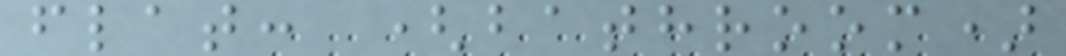flat: (bathroom)
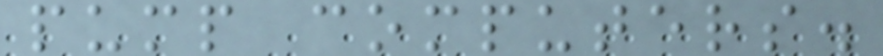pump computers.
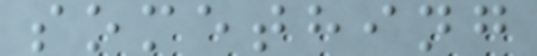something
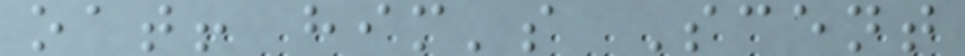oat! him's Scent
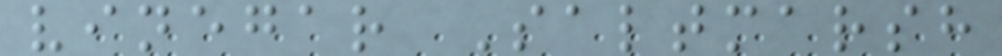vinegar Saltmarsh
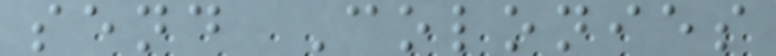send Colonies
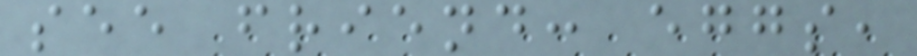see friend: eggs,
